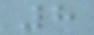8
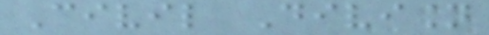Civil Division
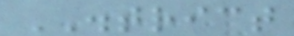DISTRICT
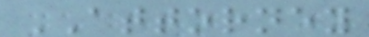ATTORNEY
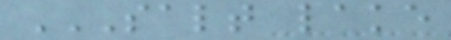SALT LAKE
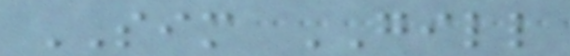SIM GILL
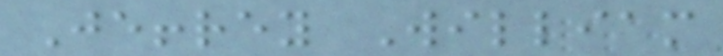Jeffrey William
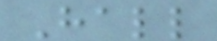Hall
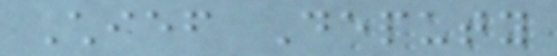Chief Deputy
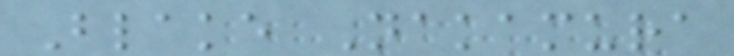Blake Nakamura
